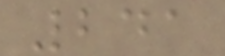241
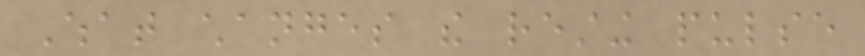What changes the resting pulse
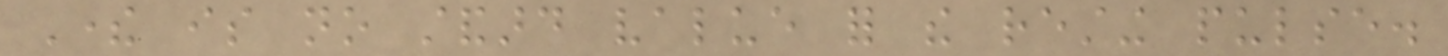There is no standard value for the resting pulse.
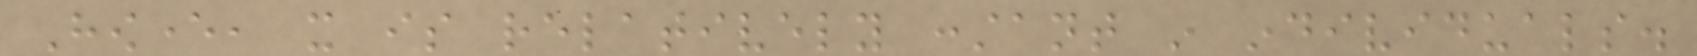However, it is relatively constant in individuals.
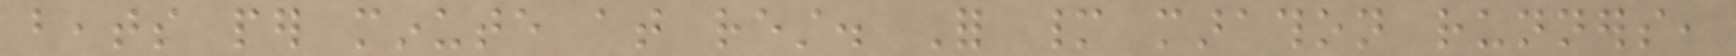beats per minute at rest. For many marathon runners,
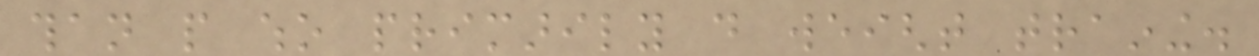than people who primarily do weight training.
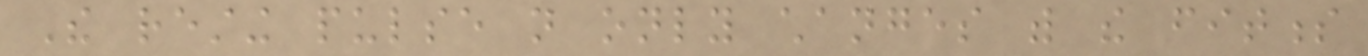The resting pulse not only changes with the fitness
